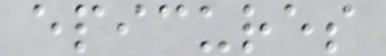epicures
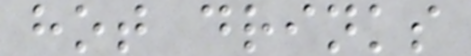hot drinks
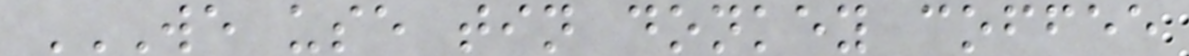WE USE TIN DONKEY COFFEE
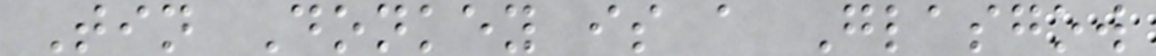Tin Donkey is a Glasgow
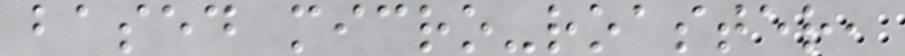based micro-roaster,
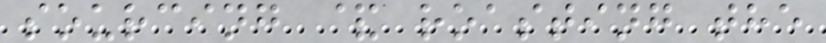sourcing & roasting the
